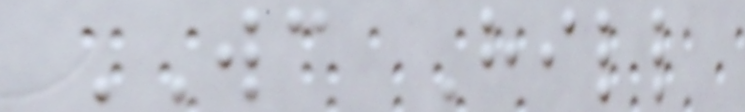WC Hill
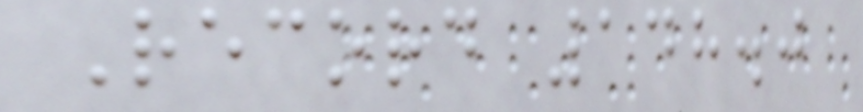Record 148.0
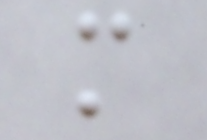m
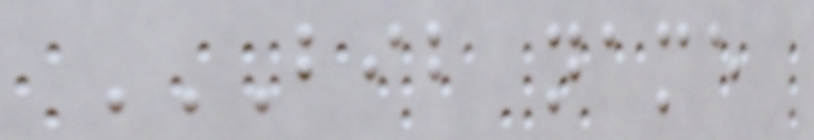BIB NAME
